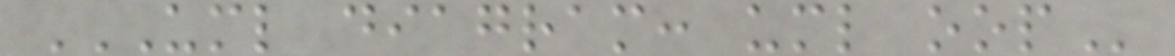UML DIAGRAM: UML OOP
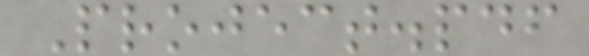Project.pdf
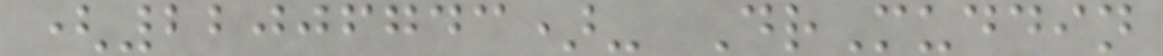(22006743)- DrMuddin
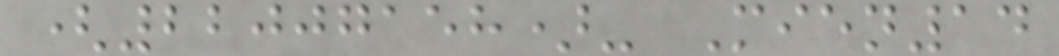(22007158)- Mien14
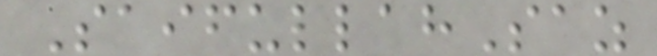SaifullahSaz
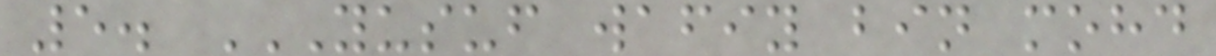5. YUSUF WAFIY BIN MOHD
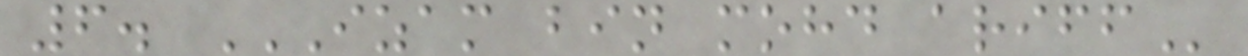6. IZAM BIN MOHD ARIFF
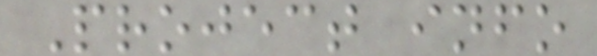Project info
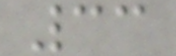33
